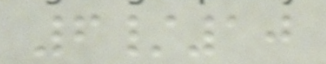6/10
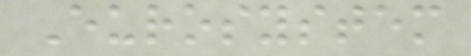Eurosystem
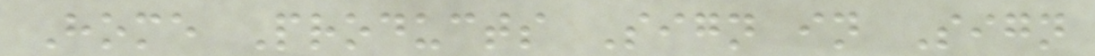Home Products Sign in Sign
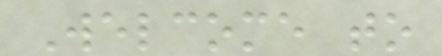Welcome to
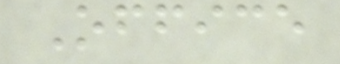Office
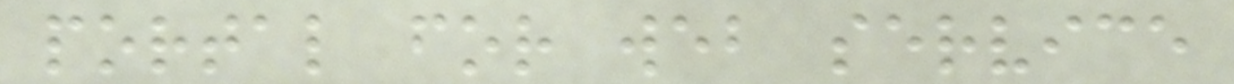portal for web service
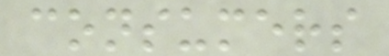consumers
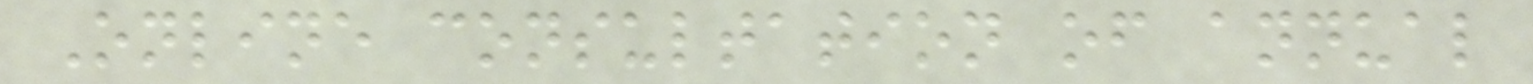Online consultation of annual
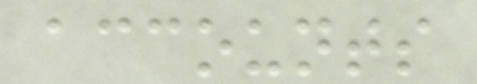accounts
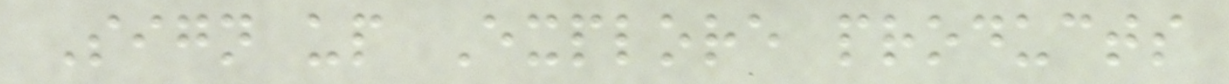Sign up Explore products
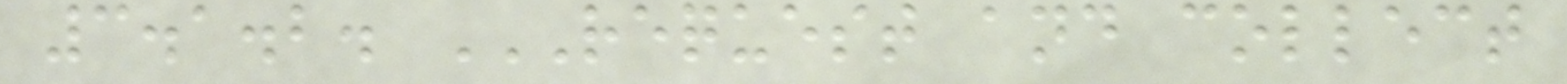3.1.2. REQUEST AND COLLECT
